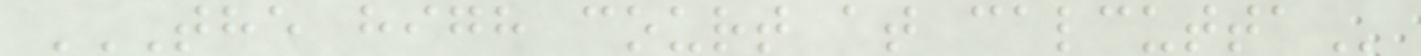THE HIGH COURT AT CALCUTTA
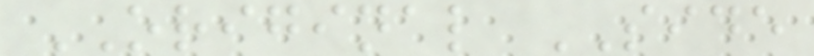ORIGINAL SIDE
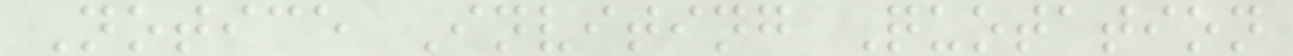Notice Inviting Quotation
